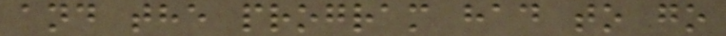and the program had to go
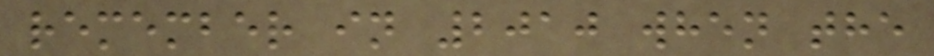remember in 2010 when the
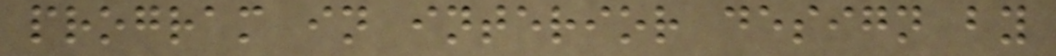program in interior design by
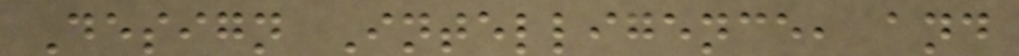Design Intelligence, and
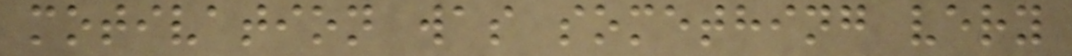motivation was something very
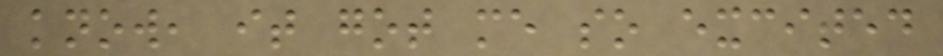know, it got me so excited
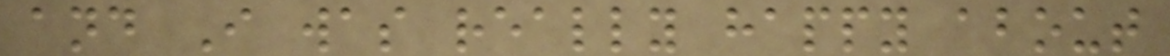and I was really happy about
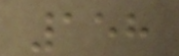158
